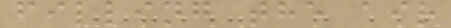filling the air
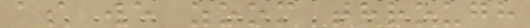as we zoom through
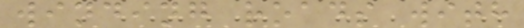winding roads with
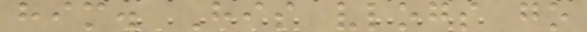him. His vlogs go
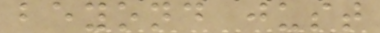beyond just
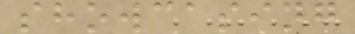showcasing
